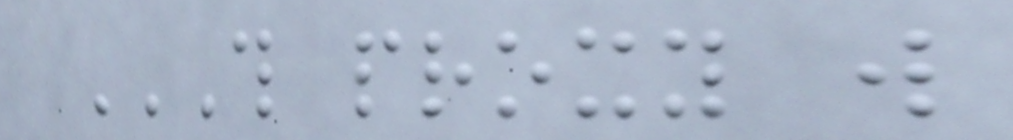THIS PROXY WILL
